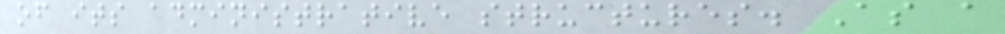of its administrative structures. As a
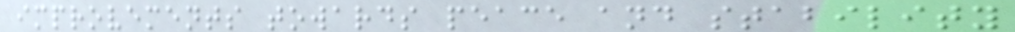improvements towards peace and stability
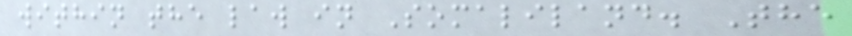within the law in Somaliland. The
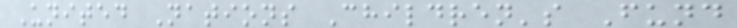United Nations Children's Fund
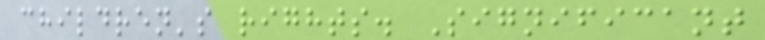children's rights. Significant
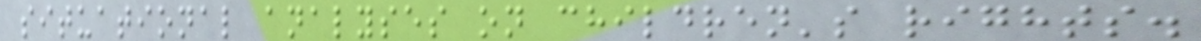situational analyses on children's rights.
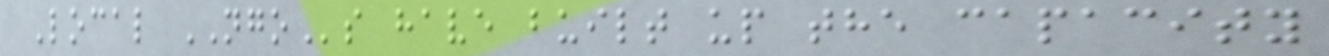Local NGOs have built up the capacity
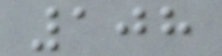108
